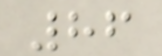86
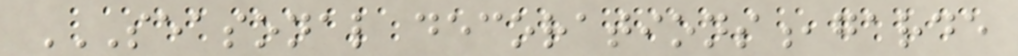SEASONAL DECORATIONS,GARDE
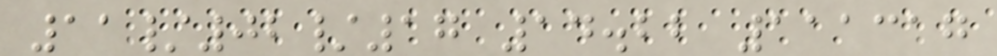11/02/17 14.22 111317
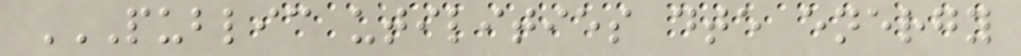PUBLIC UTILITIES DTE ENERGY
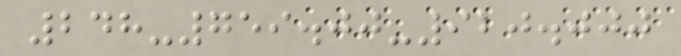248-759.00-920.000
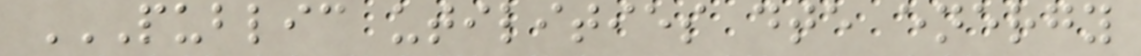PUBLIC UTILITIES DTE ENERGY
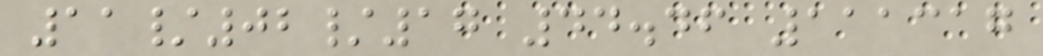11/02/17 44.46 111317
